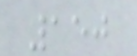150
